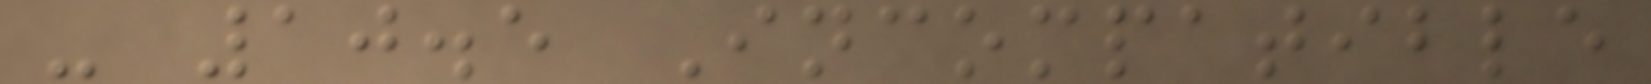- 10.5 Incompatible
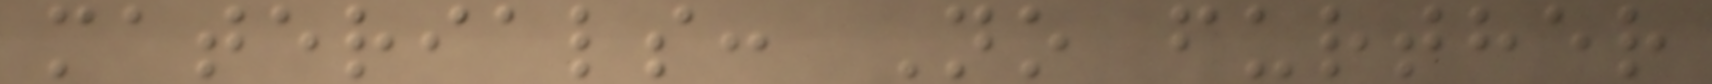materials: No further
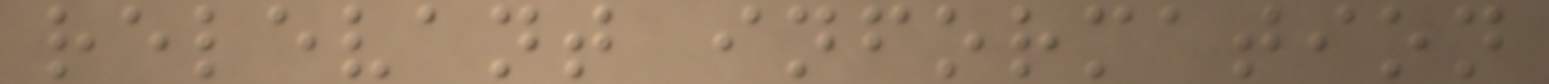relevant information
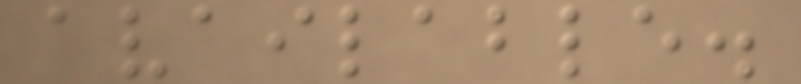available.
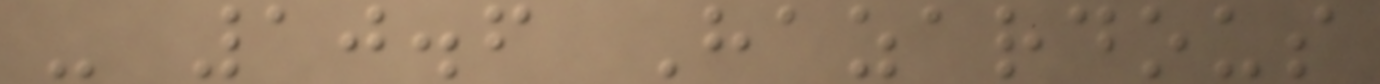- 10.6 Hazardous
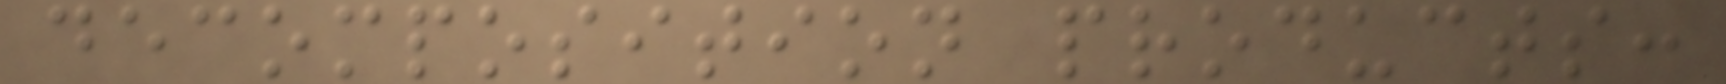decomposition products:
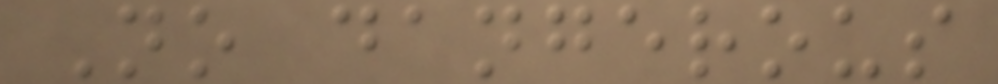No dangerous
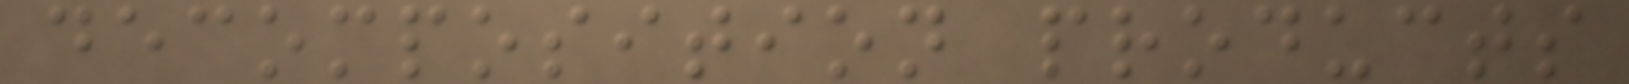decomposition products
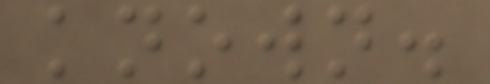known.
